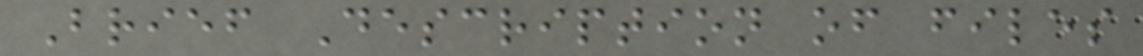Brief Description of files
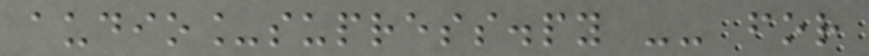audio_supress.py -- for
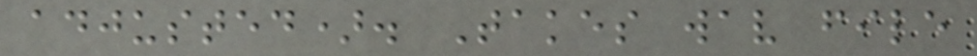adjusted). Takes wav file
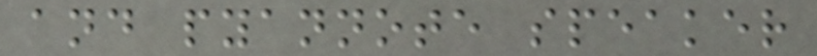and pyannote speaker
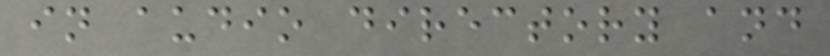in audio directory and
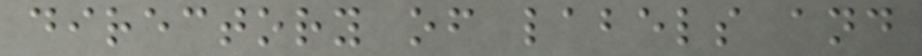directory of labels and
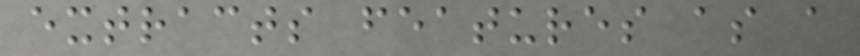extracts features as a
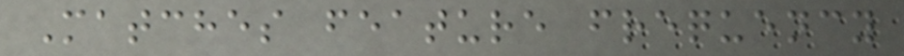Matches feature frequency
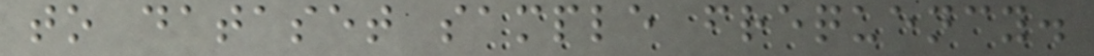to dataset sample frequency.
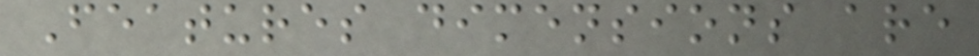Features dimensions are
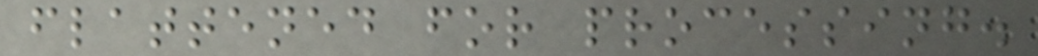flattened for processing.
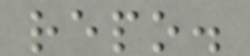repo.
